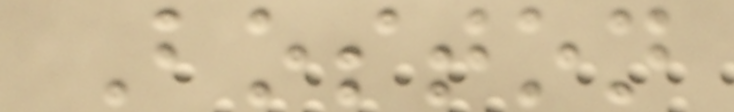Boston
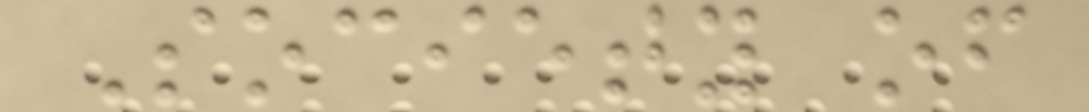Society of
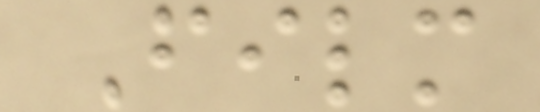Film
